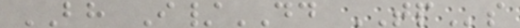BH I/DD TPs
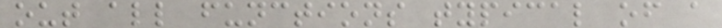out all functions typical of a
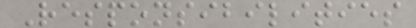Responsibilities
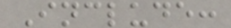Include:
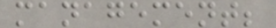management;
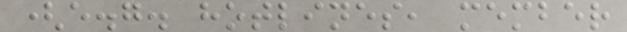(e.g. hotlines, member
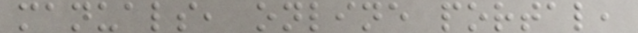manuals, online portal,
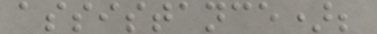assistance);
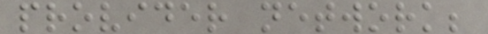provider network;
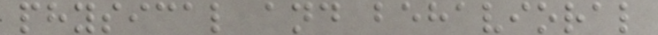physical and behavioral
